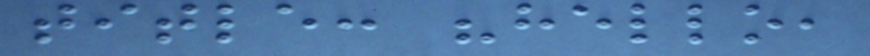title: "hello,
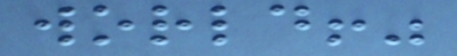world!"
